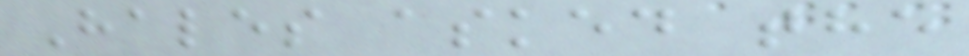Hales asked the
